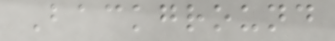Background
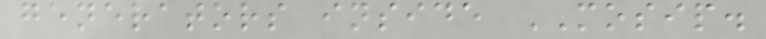generators inside MOSIP.
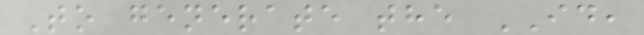To generate the ID,
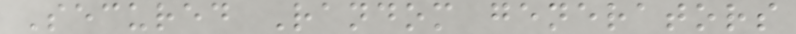Secured Random generators
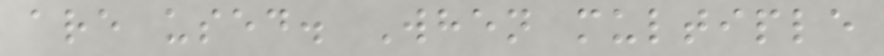are used. When multiple
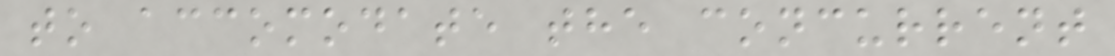to accomodate the concurrent
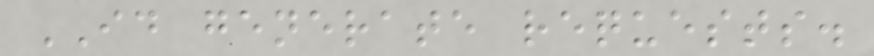ID generate requests.
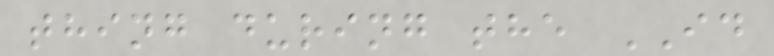thing during the ID
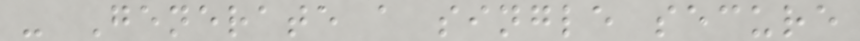- Generate a single secure
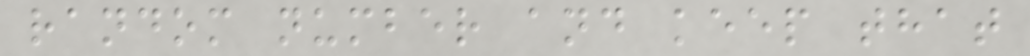random number and keep that
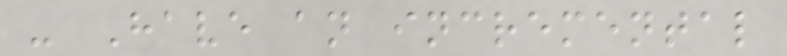- Have an incremental
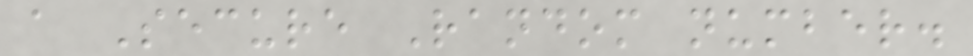a Secure Random number.
